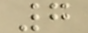7
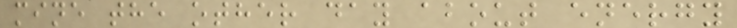mine the other day about energy
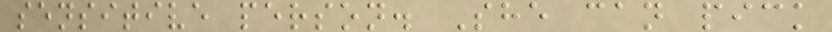sensitive person. She can pick
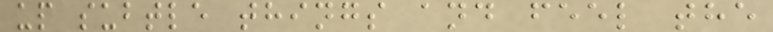up subtle things and feel the
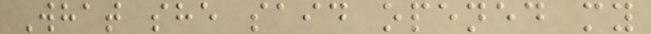What she said opened my
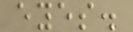eyes.
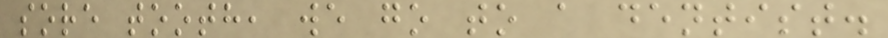sore tooth, we go to a dentist.
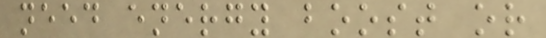need energy boost or
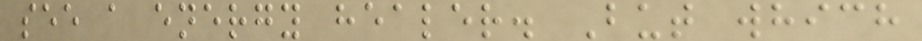see a energy healer. But which
